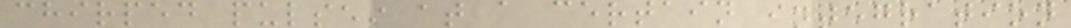chirped pulses at a certain integration
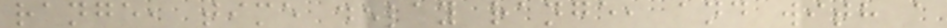range, time delay range, and with a
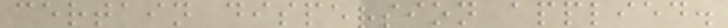certain dispersion applied.
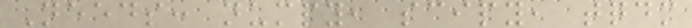Needs: numpy, scipy, tqdm
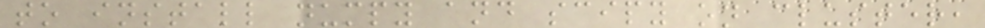to install numpy and scipy on cluster,
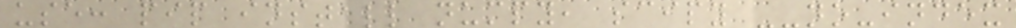use: pip install numpy, scipy --no-index
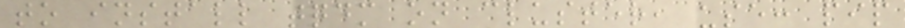to install tqdm on cluster, use: pip
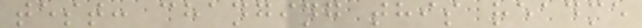test: changing this readme
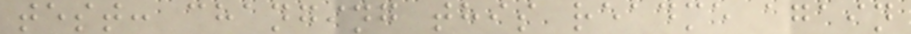test: changing this readme again
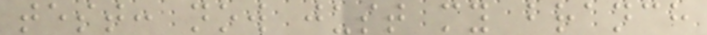test: now just my branch
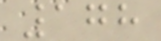178
